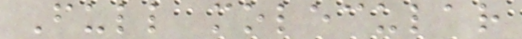Full molecular
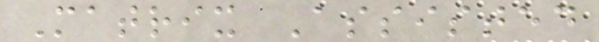Matrix Assisted
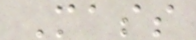Mass
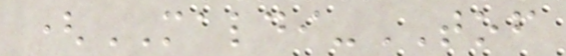(MALDI-TOF
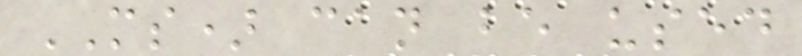MS) can be used
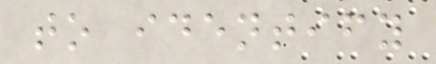to identify
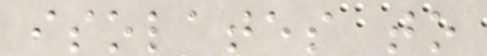isolates to
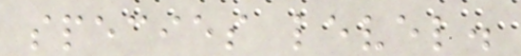species level.
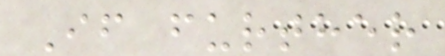If further
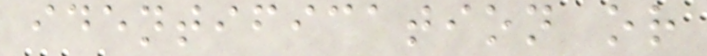identification or
